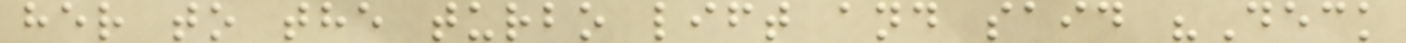her to the turbo lift and said "Deck
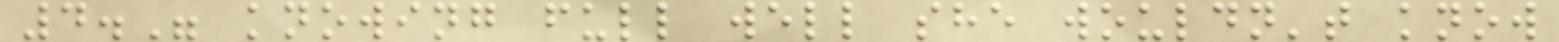4." knowing full well she wouldn't know
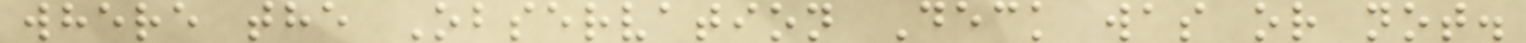where the Observation Deck was or not.
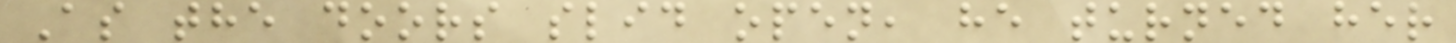As the doors slid open, he turned her
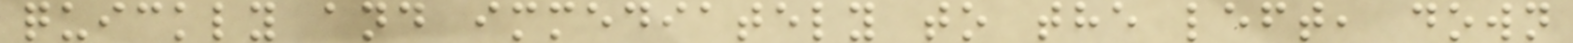quickly and immediately to the left, down
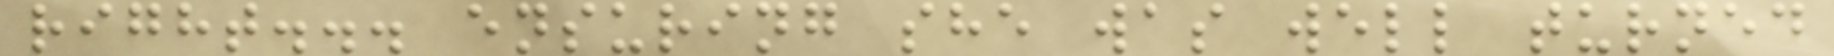right... ensuring she was well turned
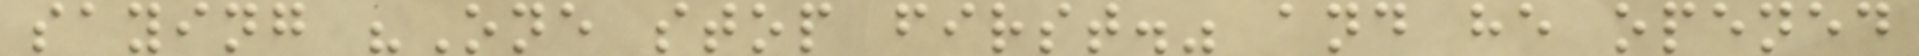saying "One stop first." and he opened
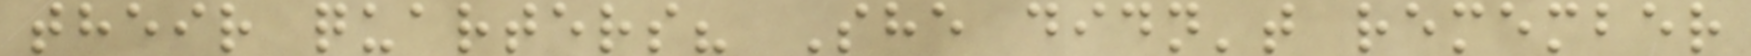their quarters? She didn't remember
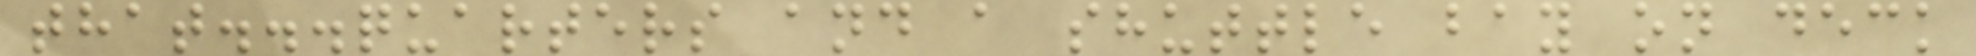that...quarters and a shuttle bay on deck
